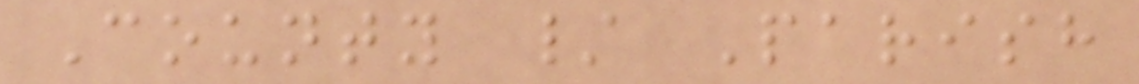County / Parish
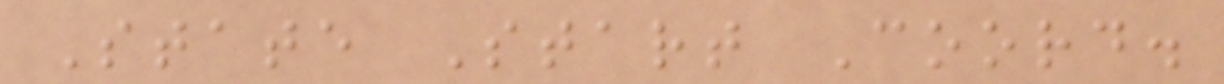State Start Coord.
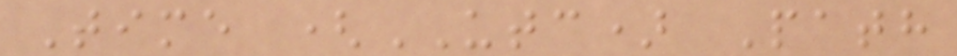Time (UTC) Path
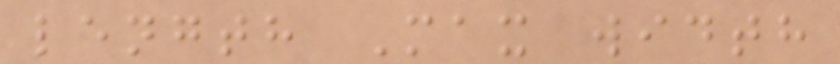length Max width
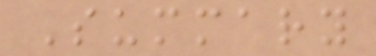Summary
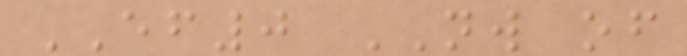EF0 NW of
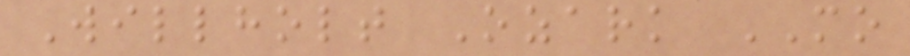Willholt Ozark MO
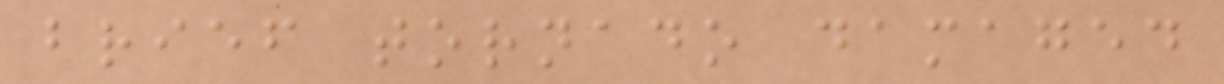brief tornado damaged
